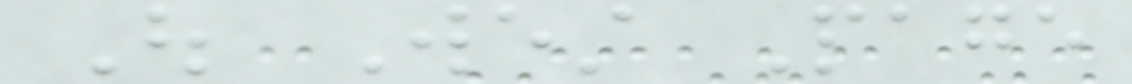Out West Page
